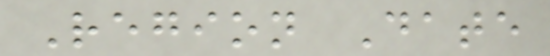Region Date
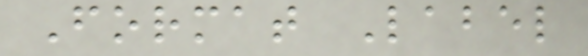Format Label
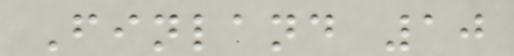Finland 10
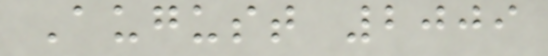August 2009
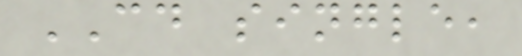CD single,
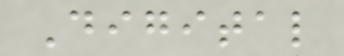Digital
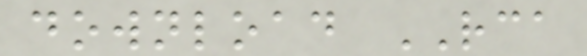download RCA
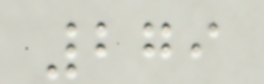279
